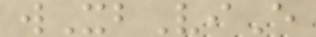wXbViE
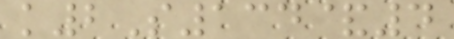k2S134&4
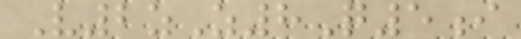V2zZ8Q5i
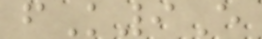fK9E
